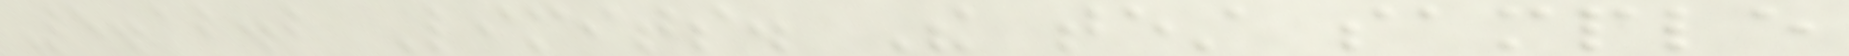5.12.2 Limits. The test sample
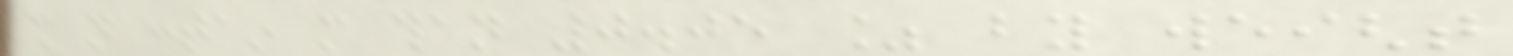shall not contain more than 0.05 % by weight
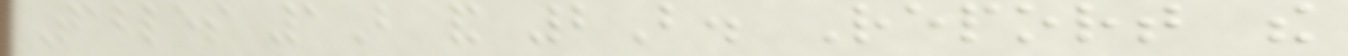Tables 1B and 2B. Report the
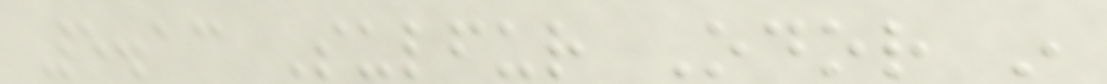5.13 Sulfur Odor in
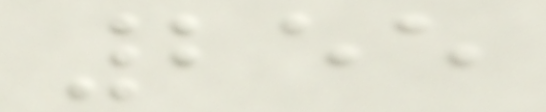255
